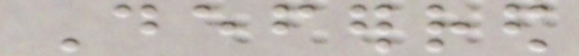Deferred
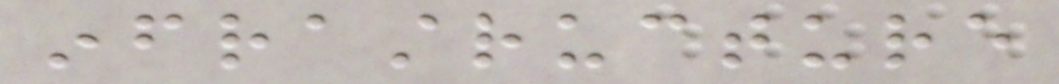infrastructure
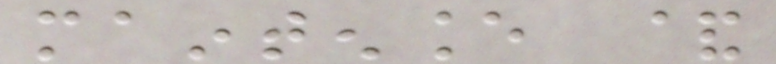maintenance &
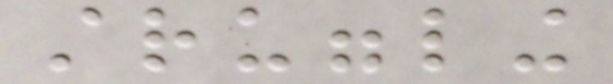struggling
